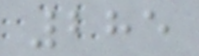285
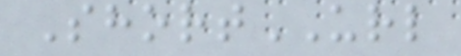ShortURL
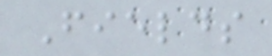Fields
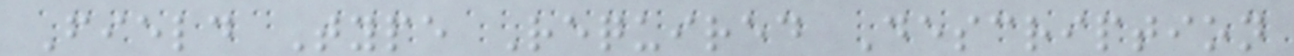Field Type Required Description
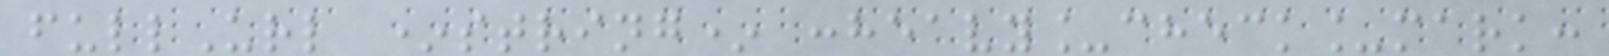fullUrl *string* :heavy_check_mark:
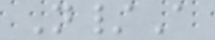N/A
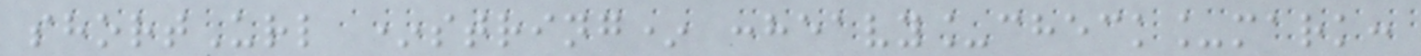shortUrl *string* :heavy_check_mark:
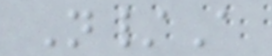N/A
